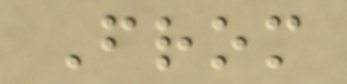From
